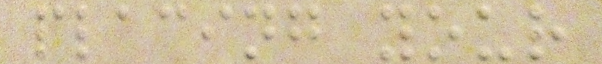placing your
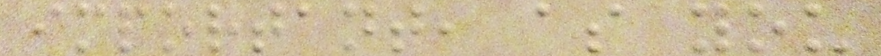important, as you
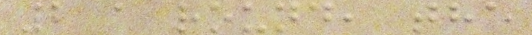2 a round, the
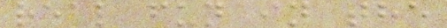real fun in the
